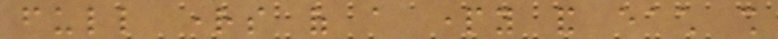full rights of a party and each shall
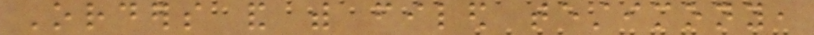Orders and with filed testimony,
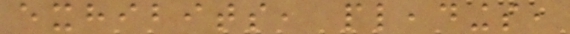exhibits, pleadings,
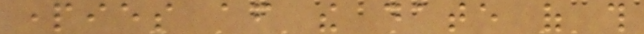parties after the date of this
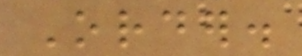Order.
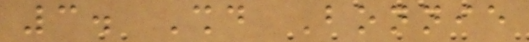3. Should Bonnie
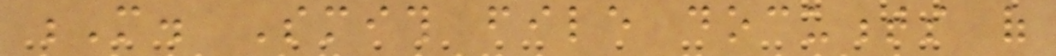M. Smith file documents of
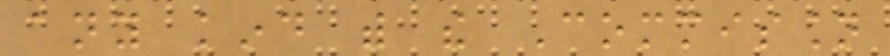any kind with the Commission
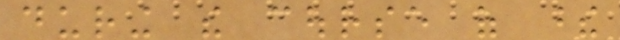during the course of these
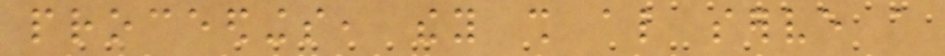proceedings, they shall also serve a
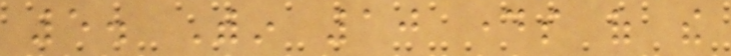5. Within 10 days of the
